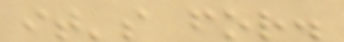it's for.
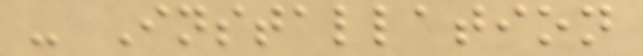- Installation
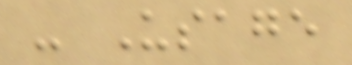- Usage
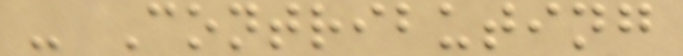- Contributing
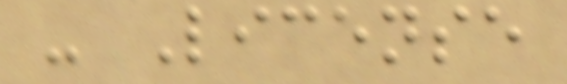- License
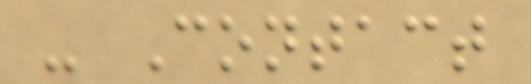- Contact
